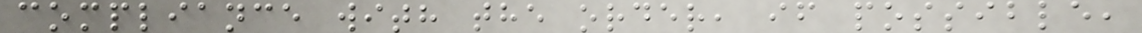compliance with the order, if possible,
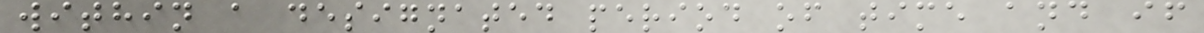within a designated period of time and if
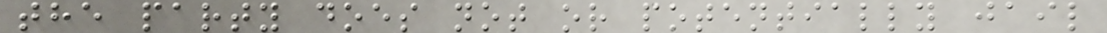the party does not or potentially jail
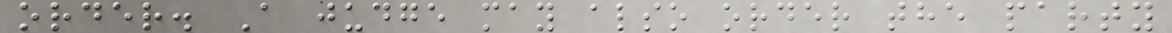order. A judge may also order the party
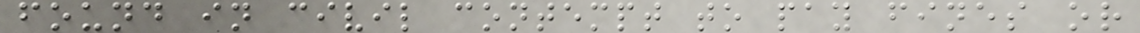found in civil contempt to pay fines or
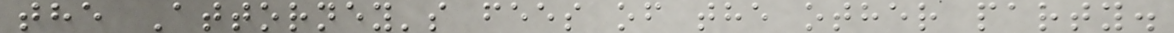the Attorney's fees of the other party.
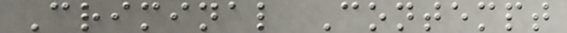Criminal Contempt
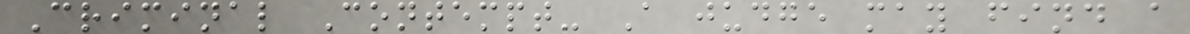Criminal Contempt- A judge may find a
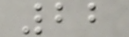22
